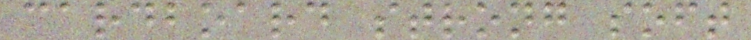cardboard strong soft
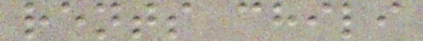rents chili
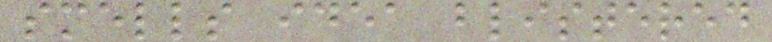smells idea blistered
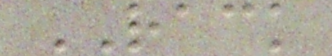RACK
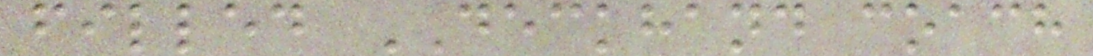filled DECKHAND coach
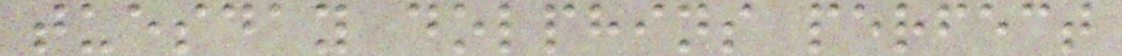tuesday dolphins perfect
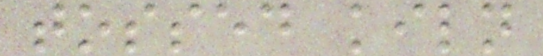tossed kiln
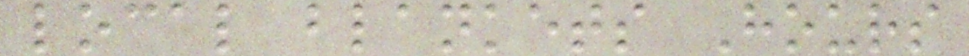local blankets Hours
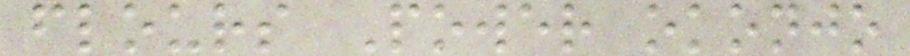flours Power okonjo
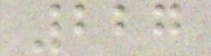227
